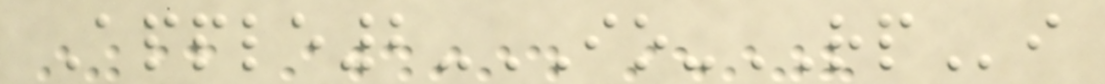Apple2-IO-RPi
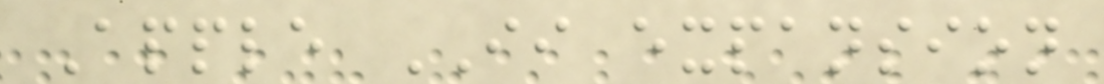Apple II expansion
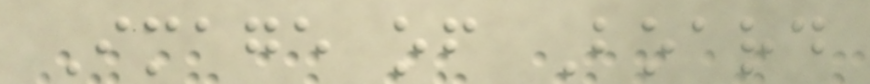Image of Board
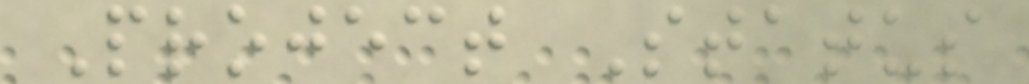Project Status
